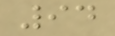94
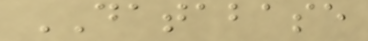DATABASE
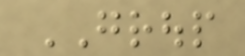GROUP
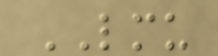LMU
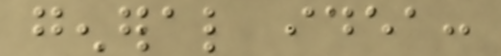general idea:
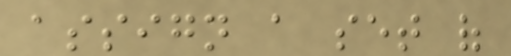assign a set of
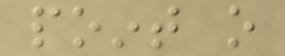point o
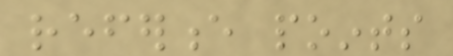reference points
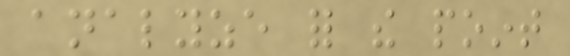analyze for the point
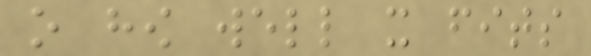o how well it fits
